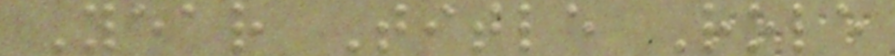Year Title Role
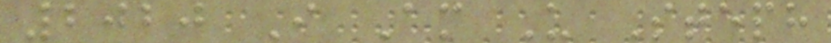2020 I Am U Steph
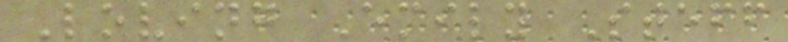Loving Emily Steff
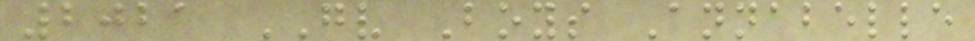2021 GV Boys Annabelle
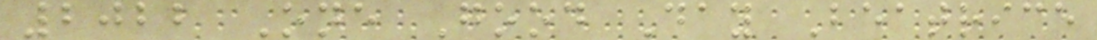2022 One Good Day Beatrice
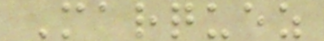Marquez
